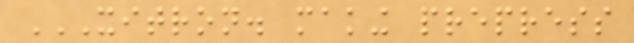XITRON. MAKING PREPRESS
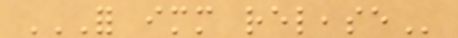FOR IMMEDIATE RELEASE
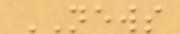NEWS
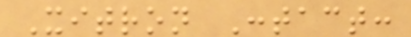Xitron Contact:
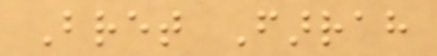Bret Farrah
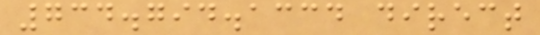734.794.1334 direct
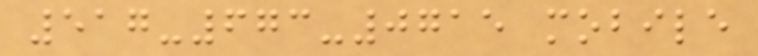517-673-0715 mobile
